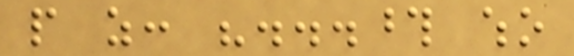people as: "...those who
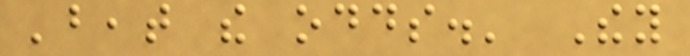'beat the odds.' They
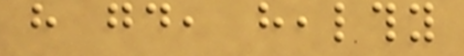have good, healthy
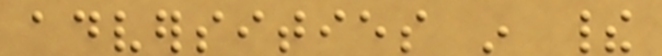adversities in their
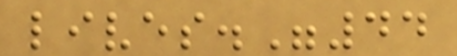lives."44
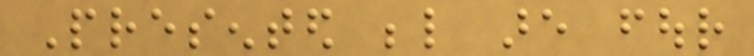Presented below are four
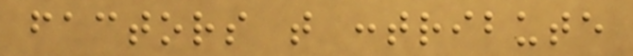factors that contribute
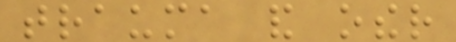trauma and other
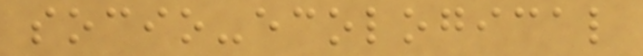socio-ecological
